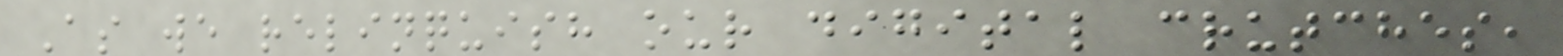As we relinquish our digital crutches,
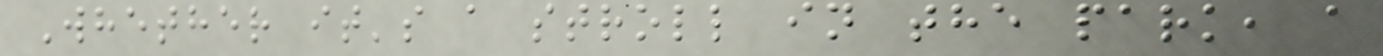Whether it's a stroll in the park, a
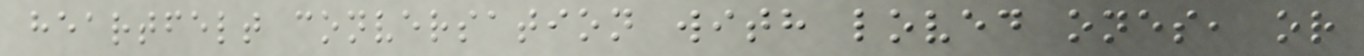heartfelt conversation with loved ones, or
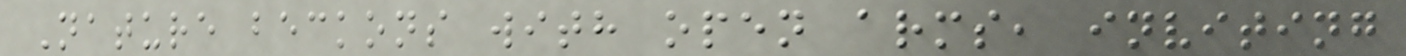Nature beckons with open arms, inviting
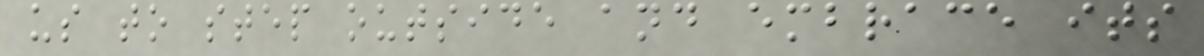us to step outside and embrace its
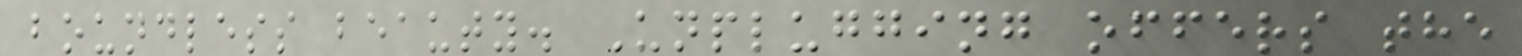boundless beauty. Unplugging offers the
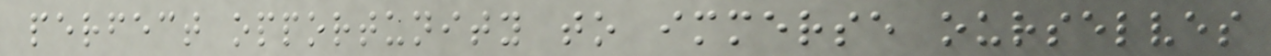perfect opportunity to immerse ourselves
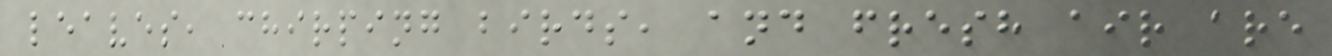leaves, chirping birds, and fresh air are
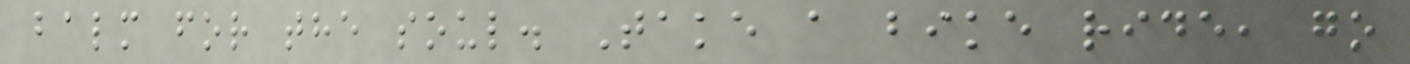balm for the soul. Take a bike ride, go
